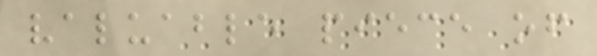valuable piece of
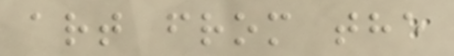art from the
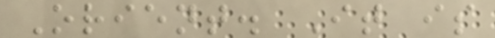Orient. It is
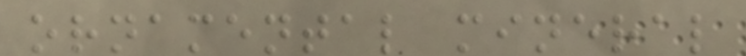ornamental mineral
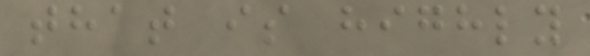that is highly
